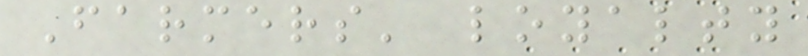Farmers' loyalty
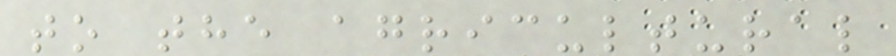to the agricultural
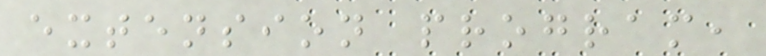extension program,
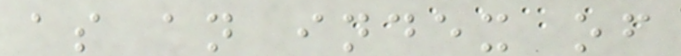as an index of
